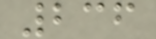236
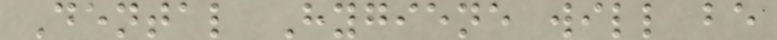Dental Hygiene will be
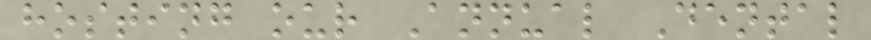hosting our Annual Dental
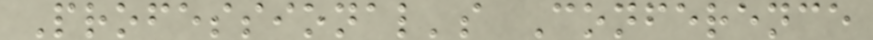Professional's Conference
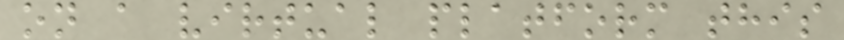on a virtual platform this
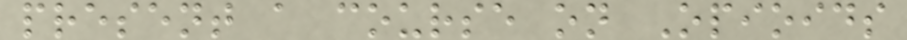present a course on Opioids
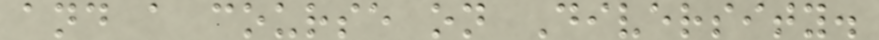and a course on Diversity.
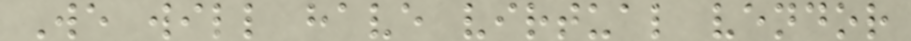We will have virtual vendor
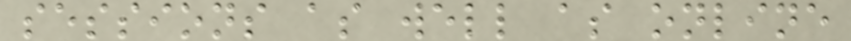sessions as well as online
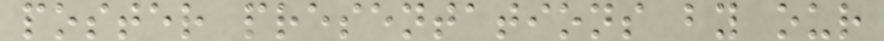poster presentations by our
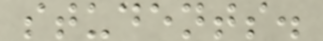students.
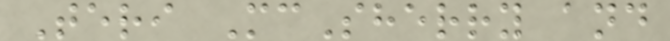Teri McSherry and
